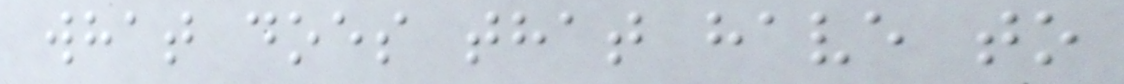what does that have to
